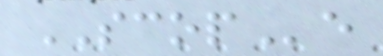SCOPe
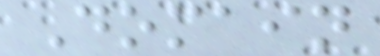Domain
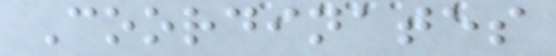Coordinates
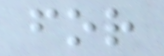for
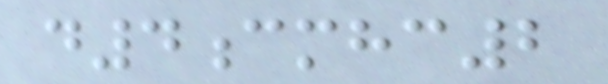d4cmhc2
